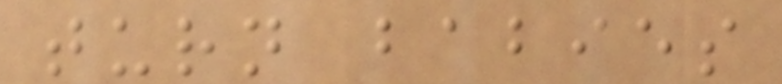turn babies
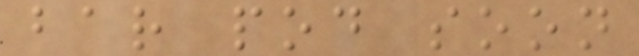bar pod soon
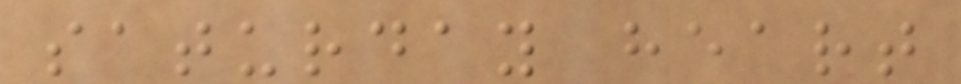saturday heart
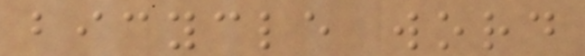bicycle word
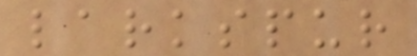larkspur
